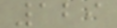129
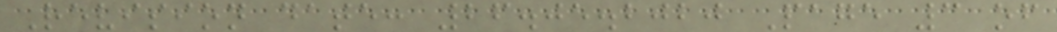Revision date: 26.05.2020 Page 3 of
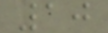10
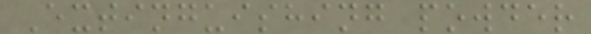Extinguishing powder
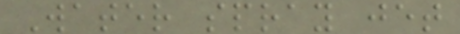Water spray jet
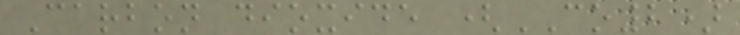Carbon dioxide (CO2)
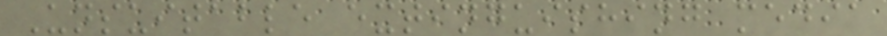Unsuitable extinguishing media
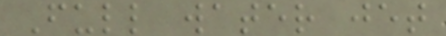Full water jet
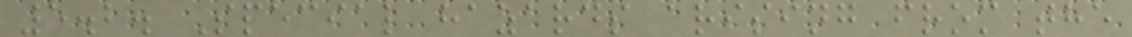5.2. Special hazards arising from the
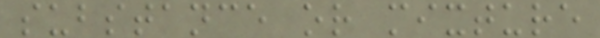substance or mixture
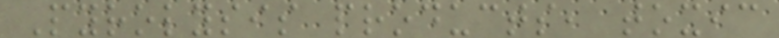Pyrolysis products, toxic
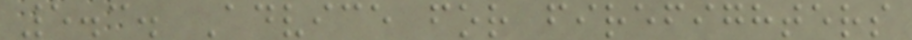5.3. Advice for firefighters
